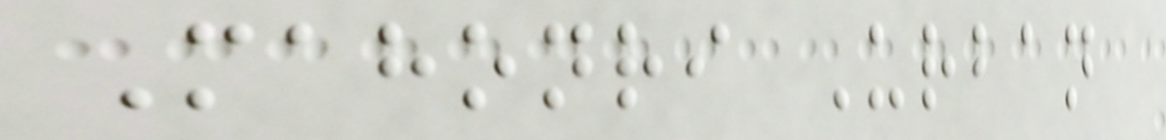Mahonri Urban
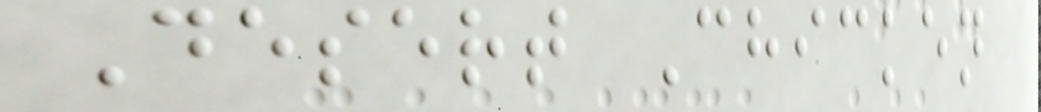Desert Chicken
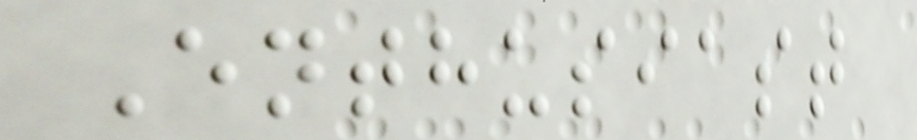Enthusiast
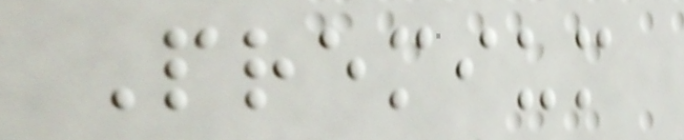Premium
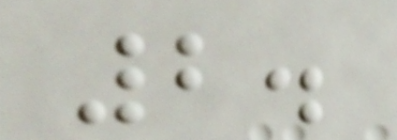2.
